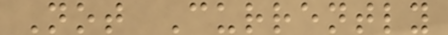Not Currently
